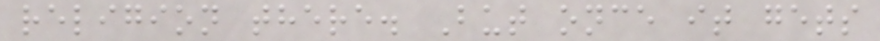religion there. But once it gets
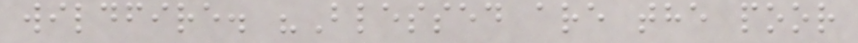wildfire. "Blessed are the poor
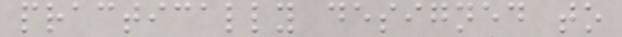practically designed to
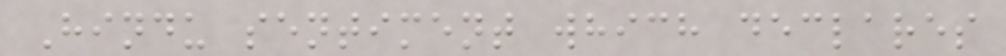Hindu sentiment which declares
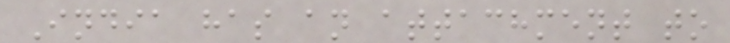India has an attachment to
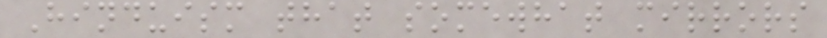Hinduism that somewhat mirrors
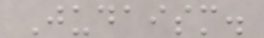Judaism.
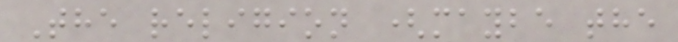The religion (maybe the
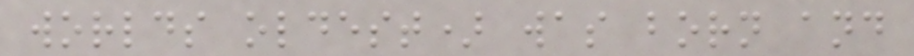worlds oldest) was born and
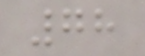78
